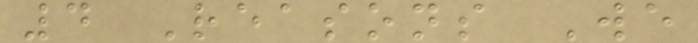4 Reasons We
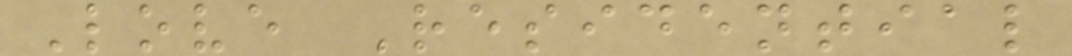Love Residential
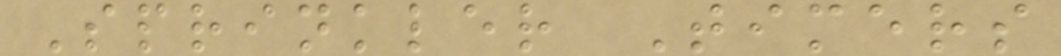Sprinkler Timers
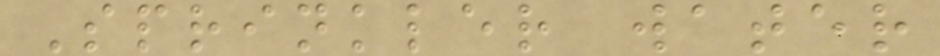Sprinkler water
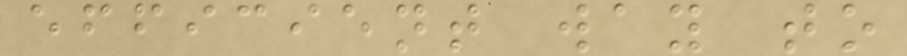efficient way to
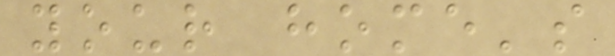your home's
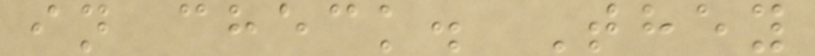in check. They
